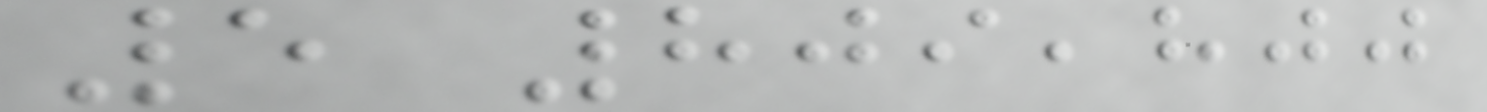5 809,800
